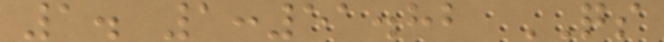1. 1:51.82 QS
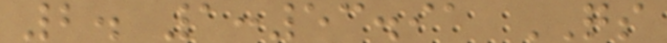2. 1:53.91 QS
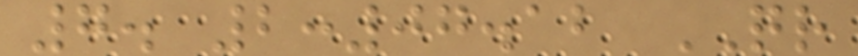7. 2:07.12 QR
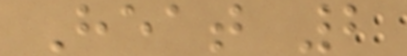Heat 2
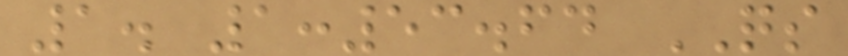1. 1:53.64 QS
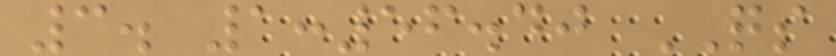3. 1:56.40 QS
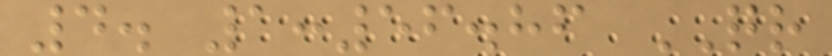4. 1:56.86 QR
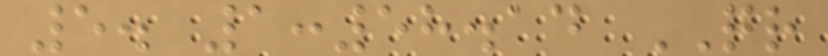5. 1:58.14 QR
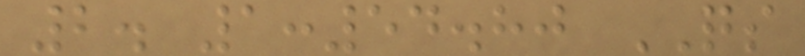2. 1:54.80 QS
